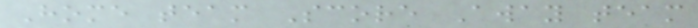Home team Score Away team
